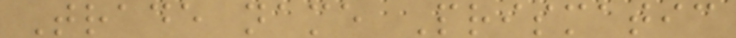Trade name Prismatic
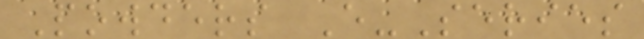Powders E-Series
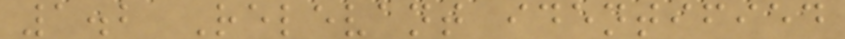1.2 Relevant identified
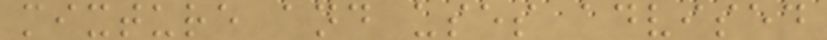mixture and uses advised
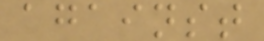against
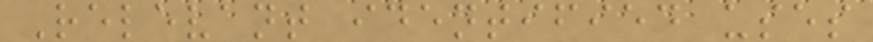Relevant identified uses
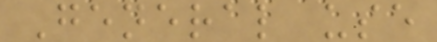General use
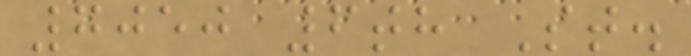7050 6th St.
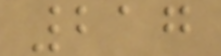217
